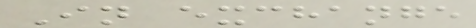In exchange
